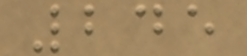245
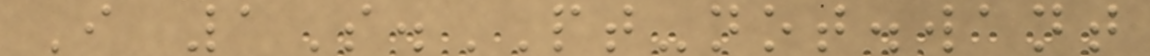I 1S.PT-not.want
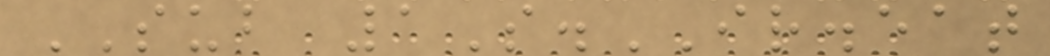SUB 1S.IR.eat
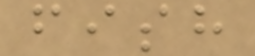fish
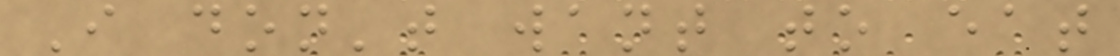I don't want to eat
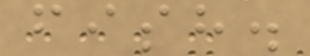fish.
